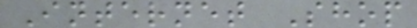Internet Shop
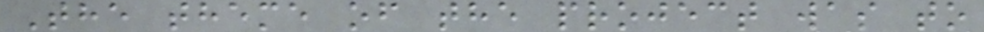The theme of the project was to
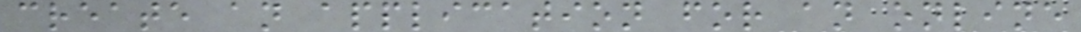create an application for an online
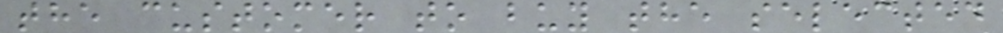the customer to buy the selected
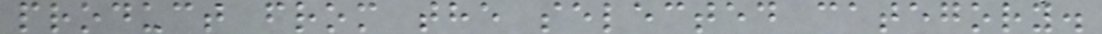product from the selected category.
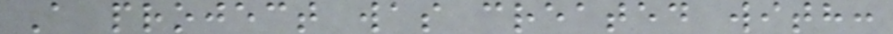A project was created with:
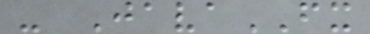- JavaFX
